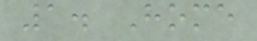1. Home
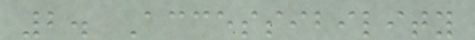2. Accessibility
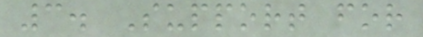3. Support for
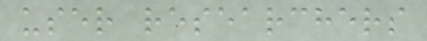user researchers
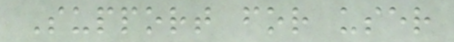Support for user
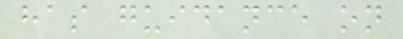has guidance on
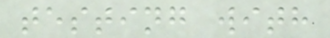testing with
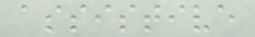assistive
